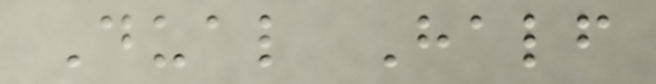Dual Half
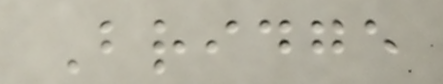Bridge
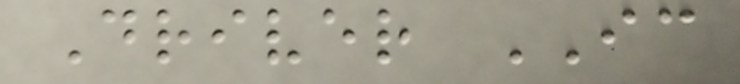Driver IC
